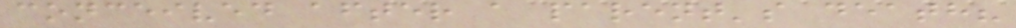conceived after a parent's death?
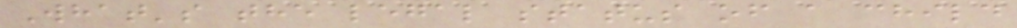What's the legal status of a child
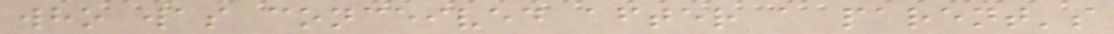who was conceived after a parent's
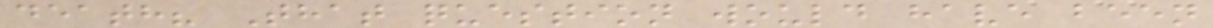death? That question would have been
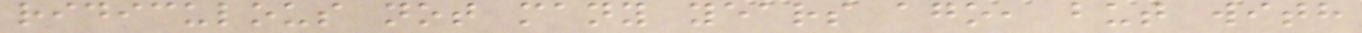ridiculous not many years ago, but with
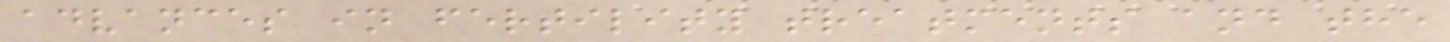advances in fertility treatments and the
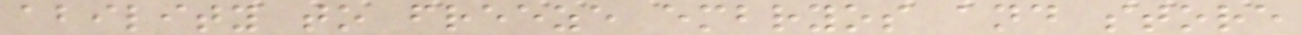ability to freeze embryos and store
